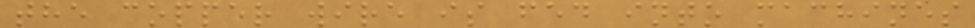the copper wire is fed into machines
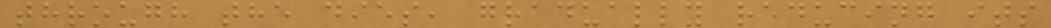through the dies, gradually reducing its
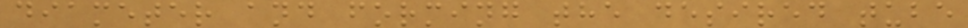diameter and forming the desired tube
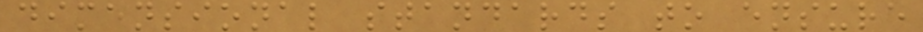dimensional standards to ensure
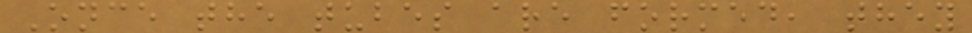Once the tubes are formed, they
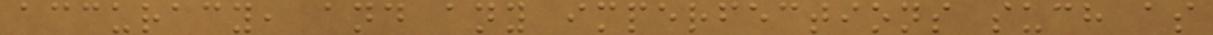accuracy, and any imperfections such as
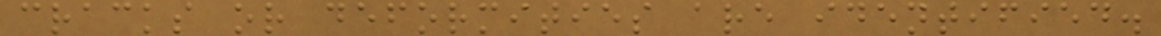cracks or deformities are identified.
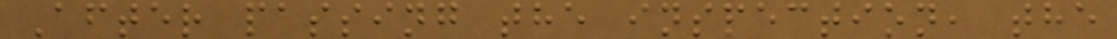After passing the inspection, the
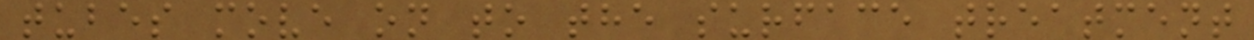tubes move on to the surface treatment
